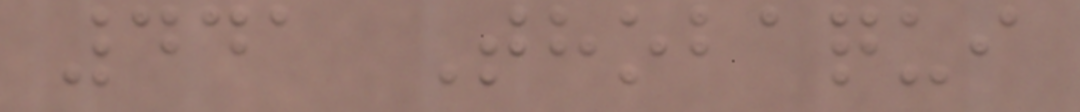441 Thobaqui
